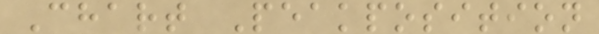Chart Peakposition
